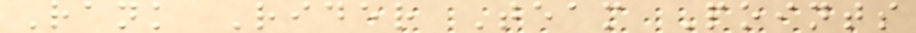Rank Rider Team Points
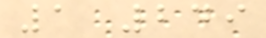1 249
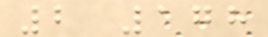2 178
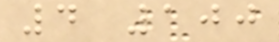4 100
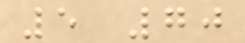5 70
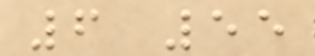6 55
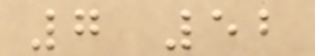7 52
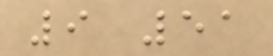9 51
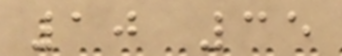10 35
